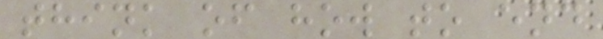think of how to end
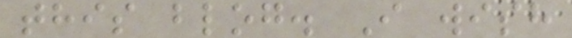this blog. I wish
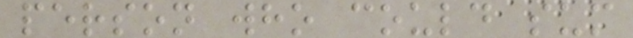person who could sum
